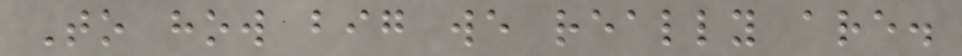To how big we really are.
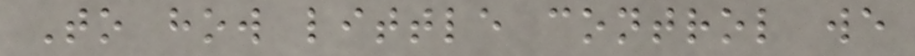To how little control we
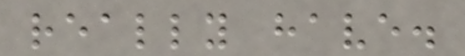really have.
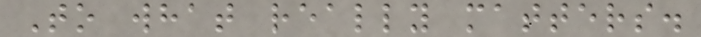To what really matters.
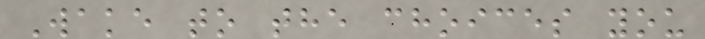Wake to the choices you
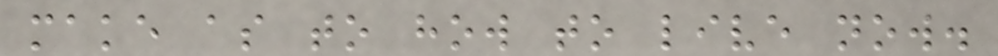make as to how to live now.
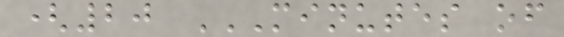(20 MINUTES OF
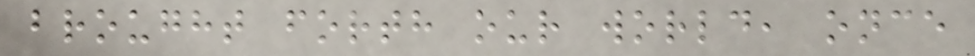brought forth our world, once
